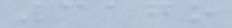317o
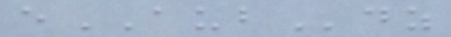eAUBdz
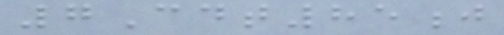7Cdt85j
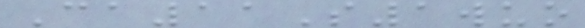Ca11S1wuo
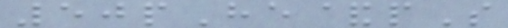50pHe&pS
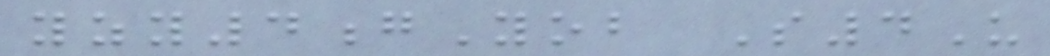yzy4gYob S4U
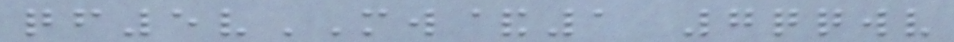qf5vMW&1 7qqwv
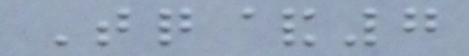Tq&7
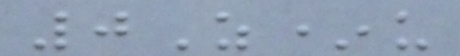0Z*u
